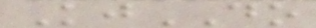KjDO
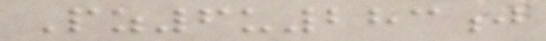Pz6u283j
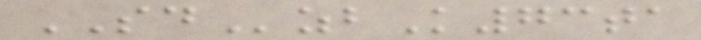SDzbK73ta
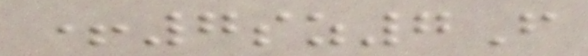+7sz7F
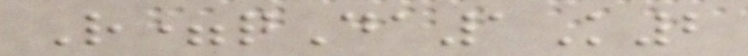R=qDa1K2
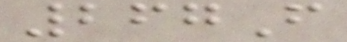267F
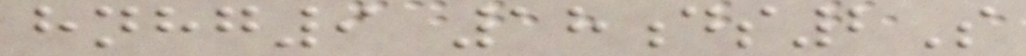hnhg9 18ds2S
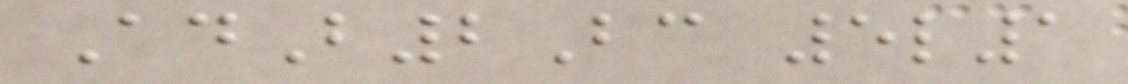AdB2Bc 5l1
